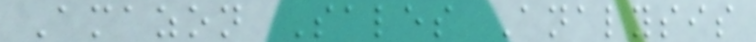Amazon Sales Analysis
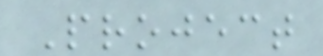Project
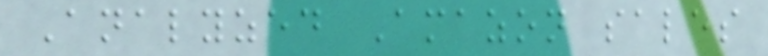Analyzed Amazon sales
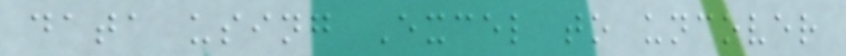data using Excel to uncover
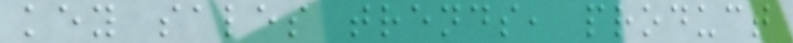key sales trends, product
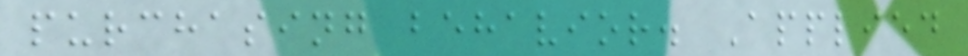purchasing behavior. Applied
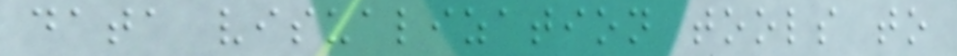data visualization tools to
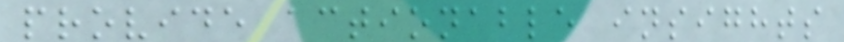provide actionable insights
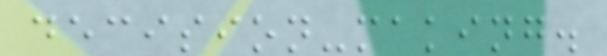decision-making.
